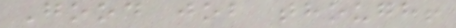Good job though!
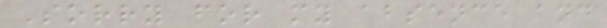Sorry for my absence and
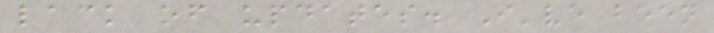lack of updates. I've been
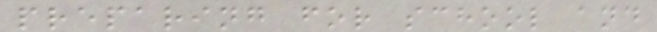preparing for school and
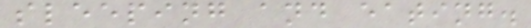sleeping and eating.
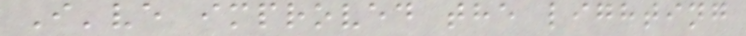I've improved the lighting
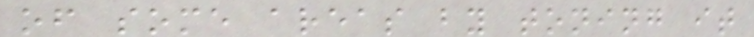of some areas by toning it
